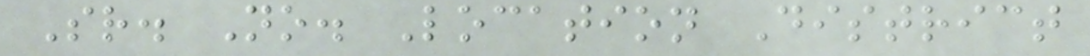Sr. No. Location District
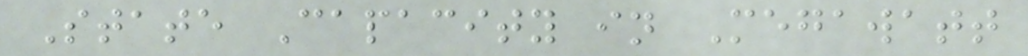State Capacity in Megawatt
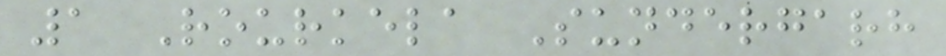1 Rourkela Sundergarh
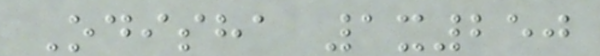Odisha 1x250
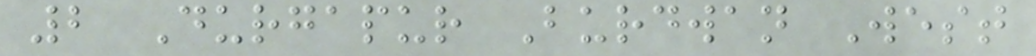2 Durgapur Burdwan West
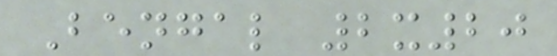Bengal 2x20
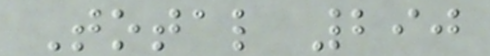Total 290
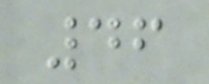46
